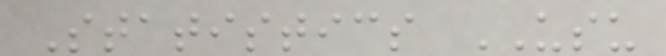Statistics USU
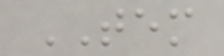TEM
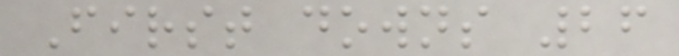First downs 26
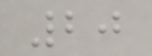20
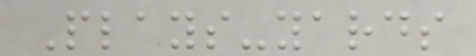Plays-yards
